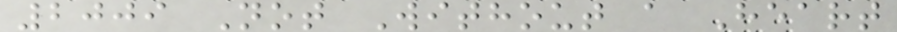2009 Not Without a Heart
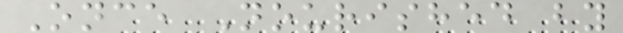Once Nourished by
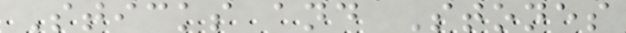Sticks and Stones
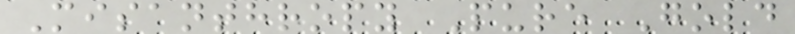Misanthropy Pure Gold
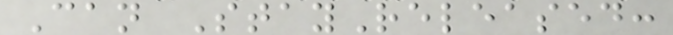Can StayReleased:
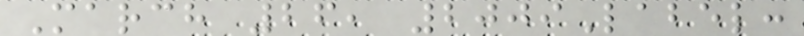March 26, 2009Label:
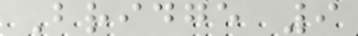Bridge 9
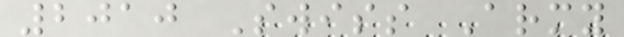2010 Swiss Army
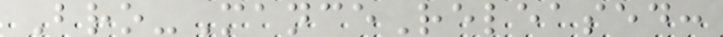Bro-ManceReleased:
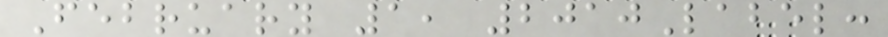February 1, 2010Label:
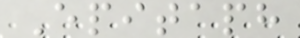Epitaph
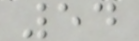54
